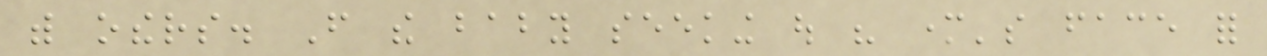with others. From the baby seeking out his mother's face for
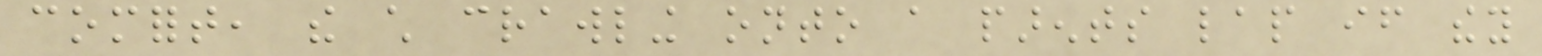comfort, the child crawling onto a parents lap if they
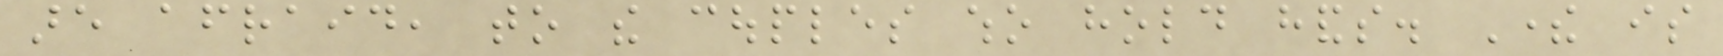are afraid, to the couples who hold hands. There is
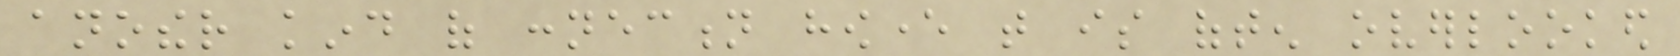another kind of connection however that is often overlooked
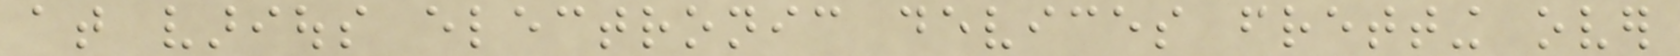at various electronic devices fretting over
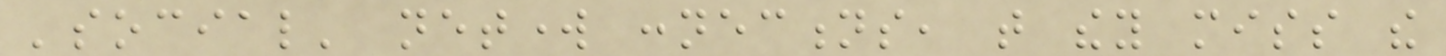'social' network connections, that they miss the
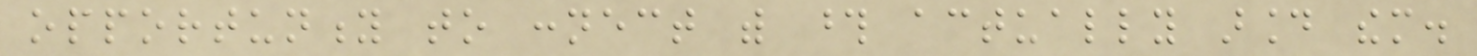opportunity to connect with those actually around them.
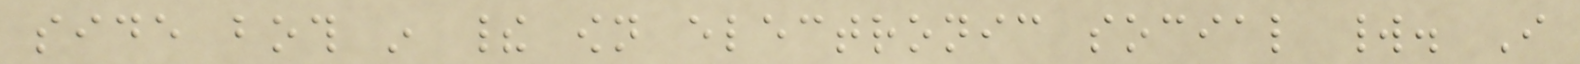side both in their own electronic social world. I
